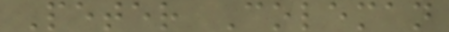Peter Coleman
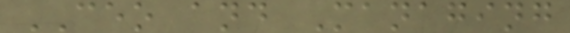CEO and Managing
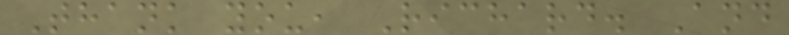Thank you, Richard. And
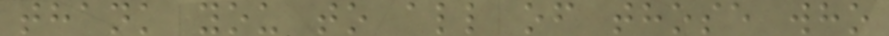thank you to all of those who
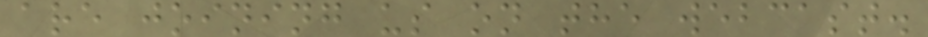are joining us on the webcast.
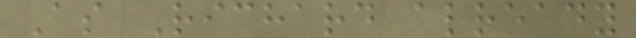As Richard already
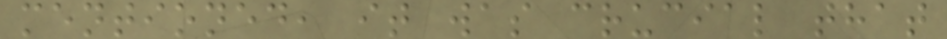mentioned, it was crucial that
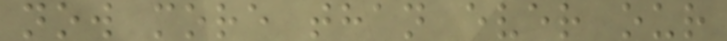now more than ever our
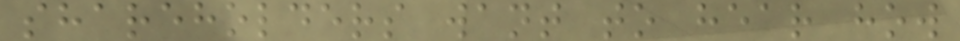shareholders want to hear how
